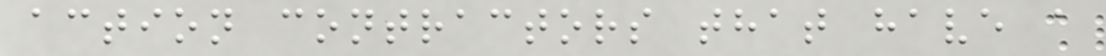action contractors that have a
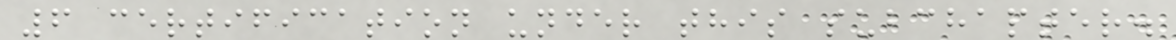6 certification under this subchapter.
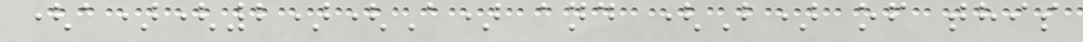(a)(2)(A) and (B) of this
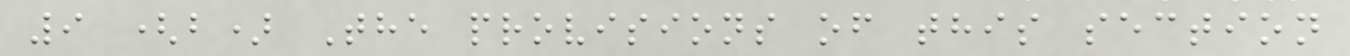9 (b) The provisions of this section
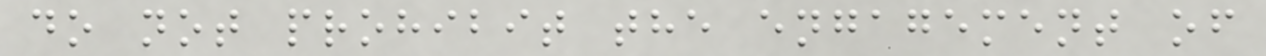do not prohibit the engagement of
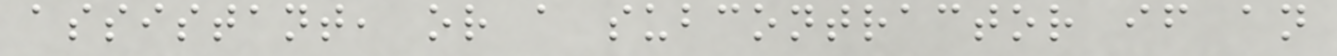assistant, or a subcontractor if an
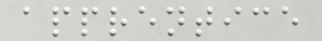apprentice
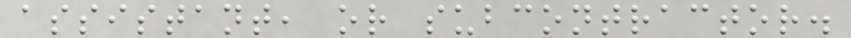assistant, or subcontractor.
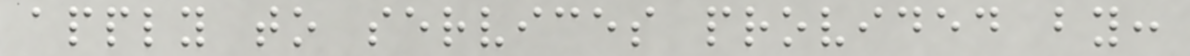apply to services provided by:
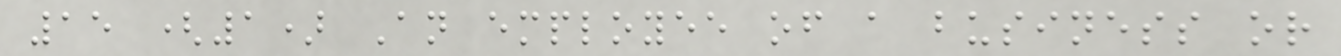15 (1) An employee of a business or
